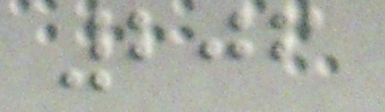206
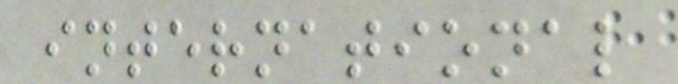international
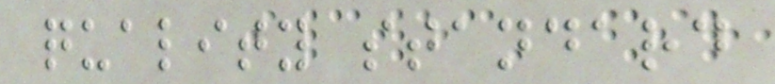quality standard
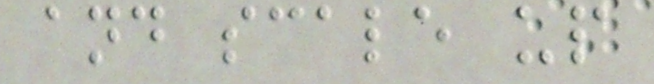and scale up
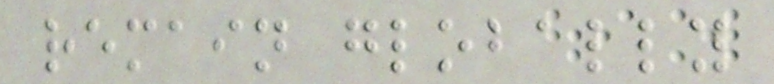remain globally
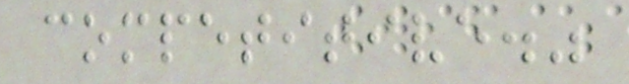competitive."
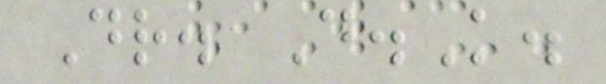Dr. D.K.
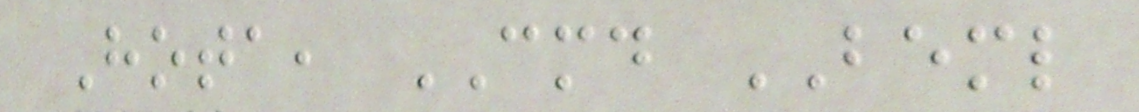Hota, CMD BEML
